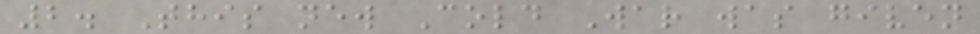2. This new Cold War was given
